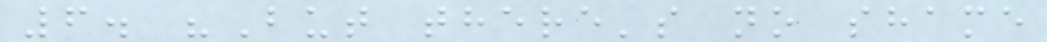6. "But there's no shame
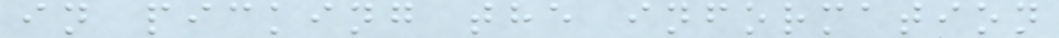in picking the information
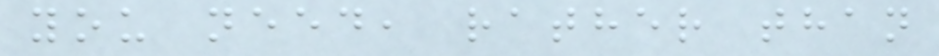you need, rather than
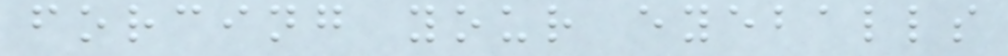forcing your eyeballs
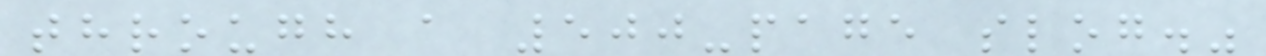through a 500-page slog."
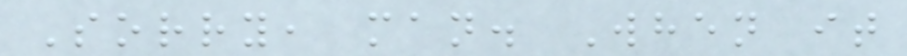Sorry, man. When it
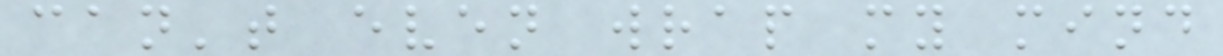can't even wrap my mind
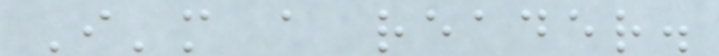I'm a reader.
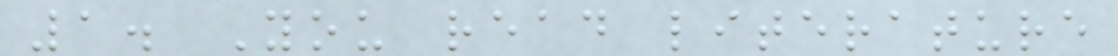1. You read literature
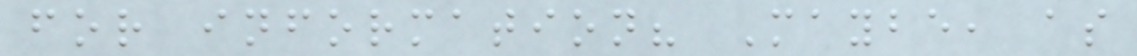for information? Maybe, as
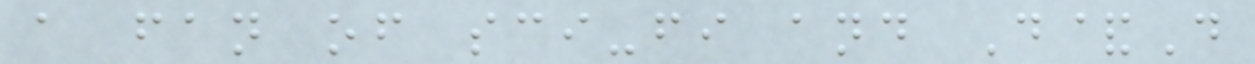a fan of sci-fi and D&D
